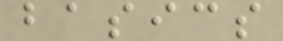basics
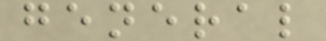general
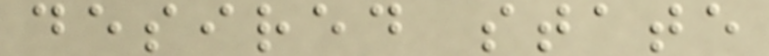desired state
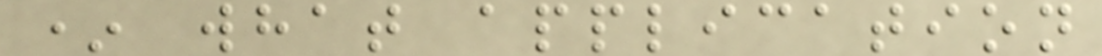* what application
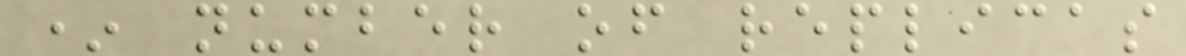* number of replicas
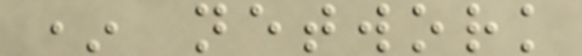* network
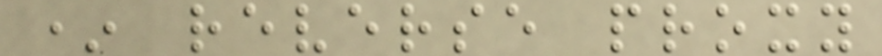* reverse proxy
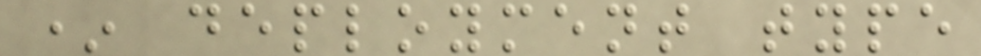* deployment type
